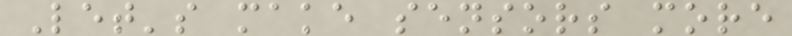Let's make sensors more
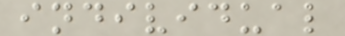individual
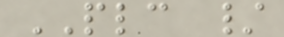PLC /
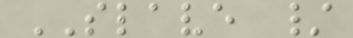SLAVE /
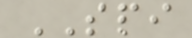SPI
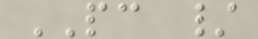PC /
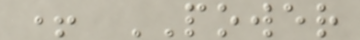+ POWER
